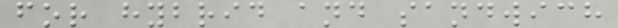for hybrid and sandwich
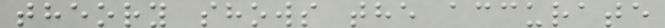theory shows the accurate
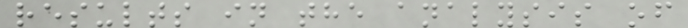results in the analysis of
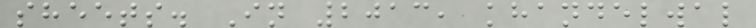sheets. In 2013, khandelwal
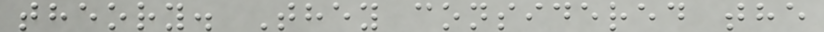theory. They considered the
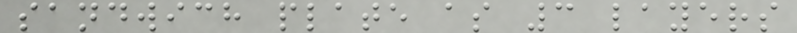sandwich plate as 3 layers
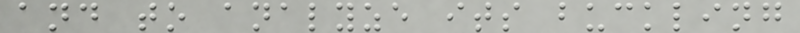and to analyze its buckling
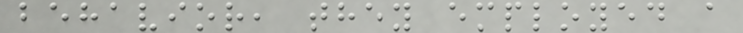behavior, they employed a
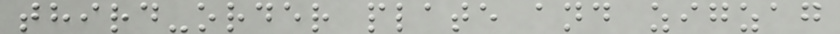third-order plate and zigzag
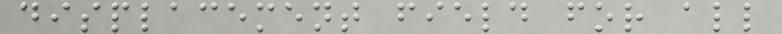displacement field for all
